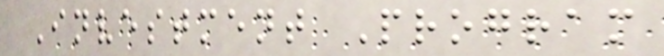Investment Program
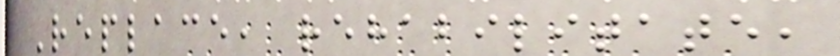Replace, rehabilitate,
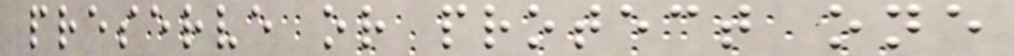preserve or protect one
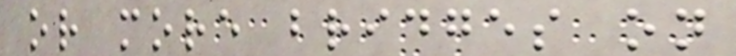or more bridges on
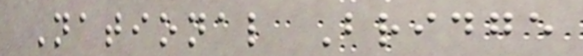National Bridge
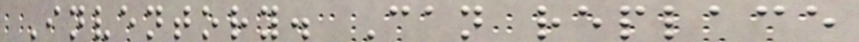Inventory. Can replace
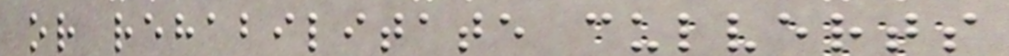or rehabilitate culverts
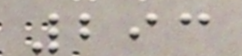293
